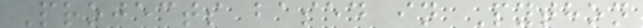Projects based in Python
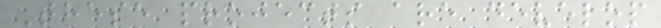These projects are develop
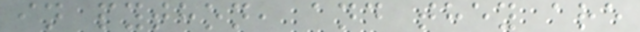in python, and they are
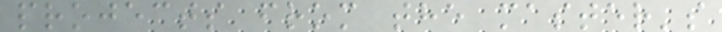projects from the master's
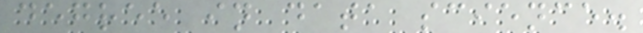degree in data science.
